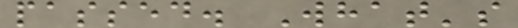passed. What's
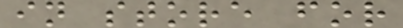in store for
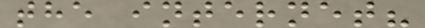the internet?
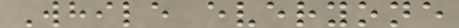While everyone
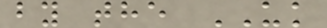by the UK
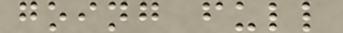going full
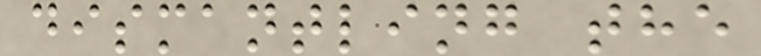dismantling the
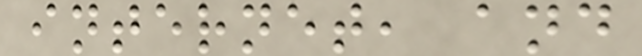internet, and
